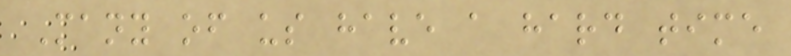Many of us have a hard time
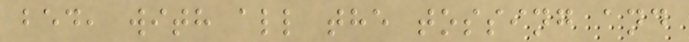bed, with all the tossing and
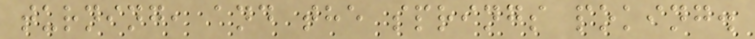turning, and the springs poking.
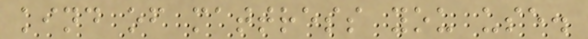kind of mattress you use.
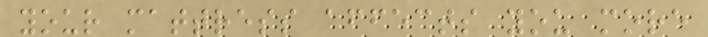your mattress affects you more
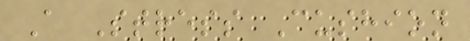A Stress Cushion
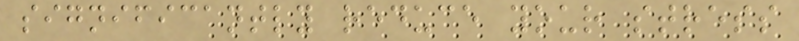significantly reduce your stress
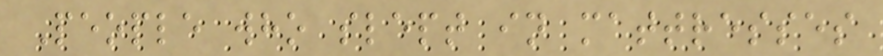People who slept in mattresses
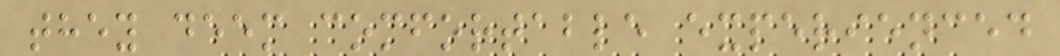they deem comfortable experienced
